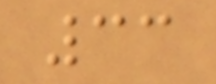33
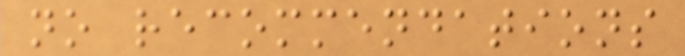no recommendations
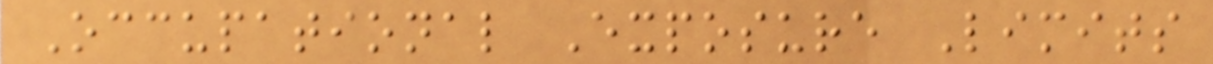Occupational Exposure Limits
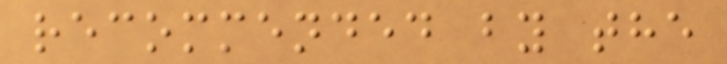recommended by the
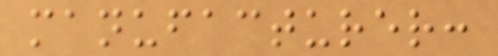manufacturer:
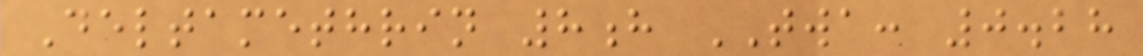Deltamethrin 8h TWA: 0.28
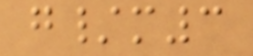g/m3
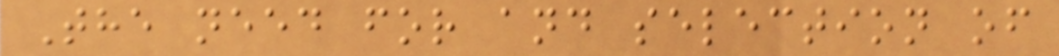The need for and selection of
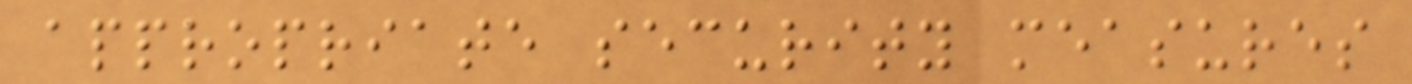appropriate security measures
